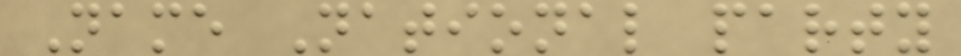Name National party
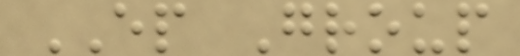EP Group
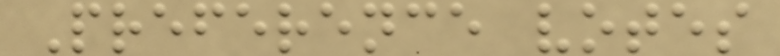Preference votes
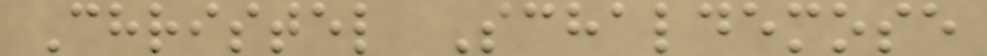Christel Schaldemose
